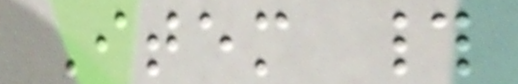Item #
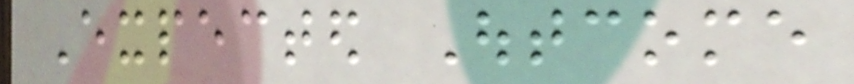Expected Outcome
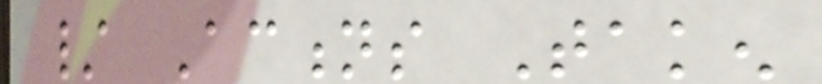/ Actions Taken
